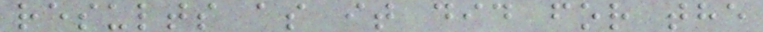results as it did for the
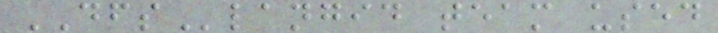DFSlangid team used
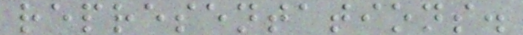representations.
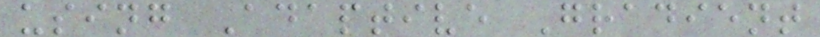using Adaptive Gradient
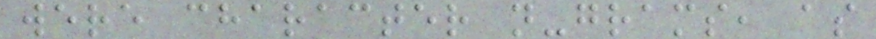were character n-grams, as
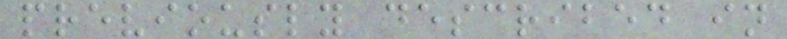previously described in
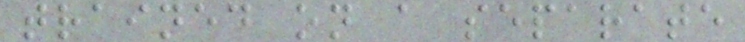trained on a separate
